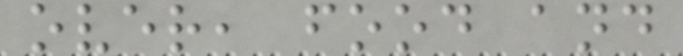over, food and
